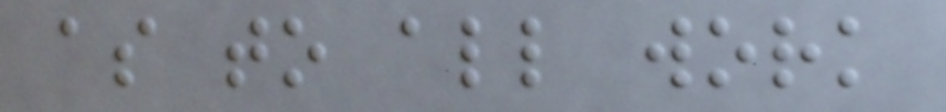as to all work
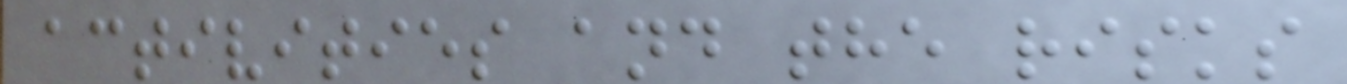activities and the risks
